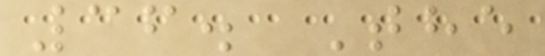36. The
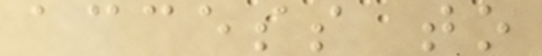access to
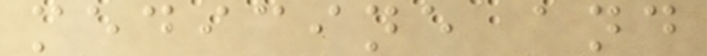medicine and
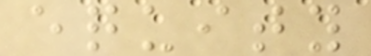equity
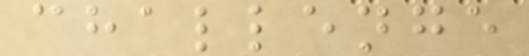challenge
